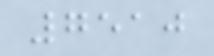7510
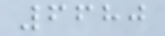6680
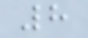8
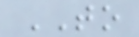TO
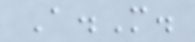A.M.
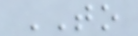TO
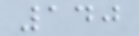140
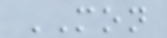MON
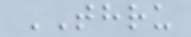THRU
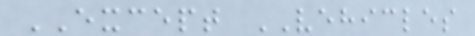EXCEPT VEHICLES
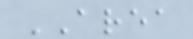AREA
